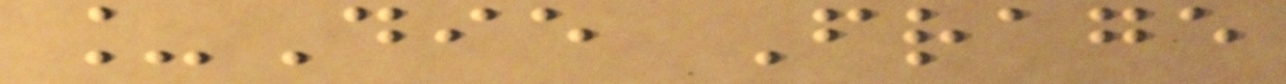_Die Frage
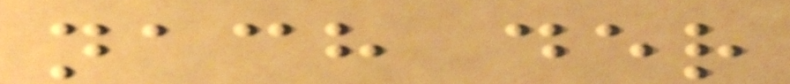nach der
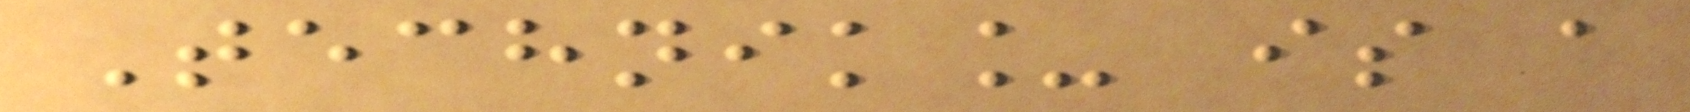Technik_ is a
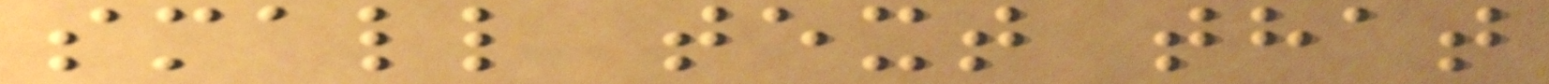small text that
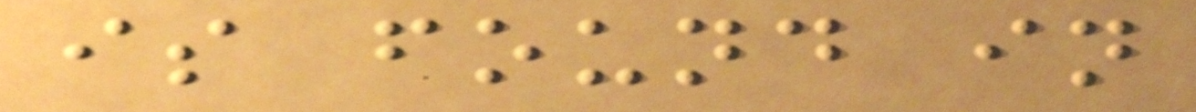is found in
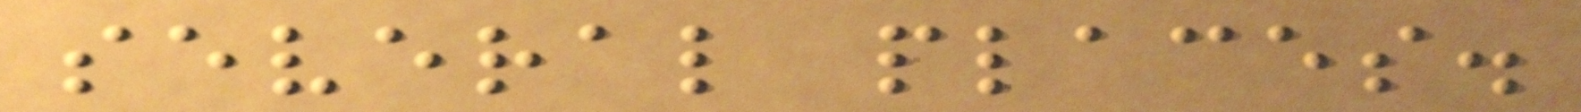several places.
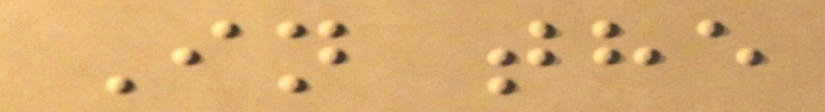In the
